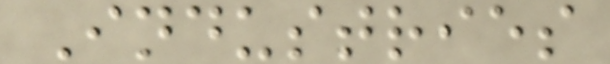Industries
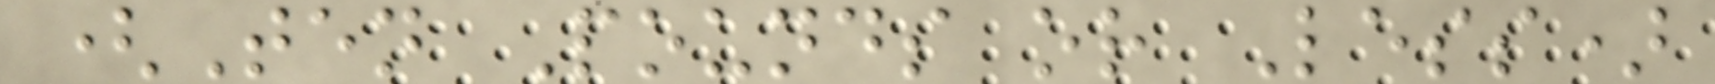(Ten Pounds or Less)
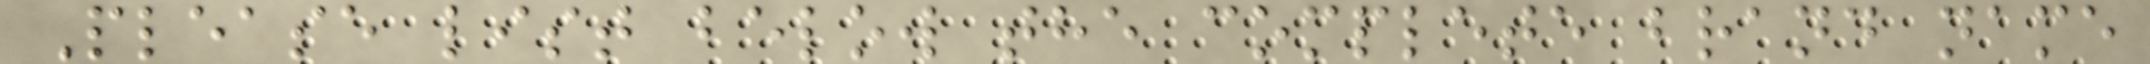Please list below the complete brand name
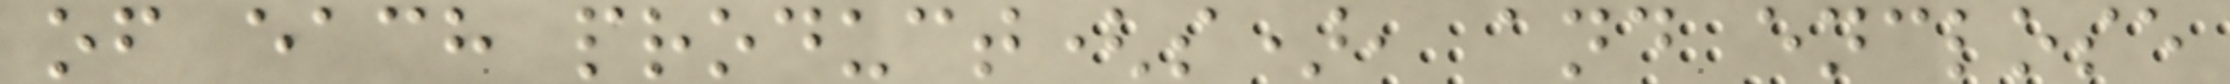of each product(s), and enclose
